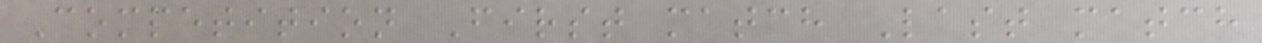Competition First match Last match
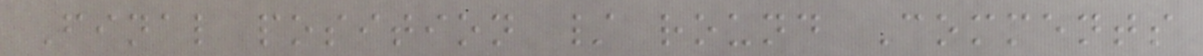Final position / round Comments
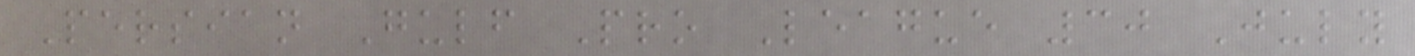Persian Gulf Pro League 30 July
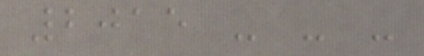2015 - - -
